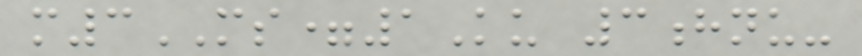m3MS=1Ku 3hnu-
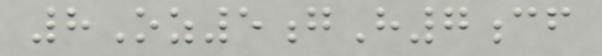8Oz5gH7cf
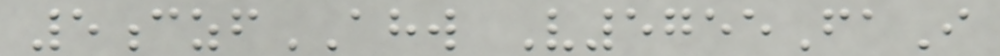5czfAHW V5755FaI
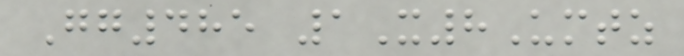Gg485 1X8Umtz
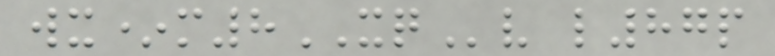wx*m8XQv l87p
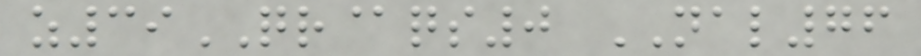z39QR@qs0 NAL76
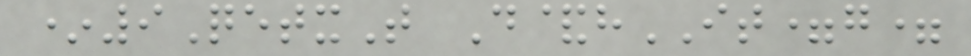*9QetxT D&hIT=g=
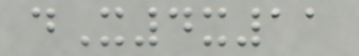dX4x11
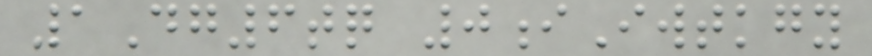1Dg6tq 0iIwtkgy
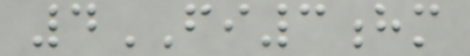4FI3hm
